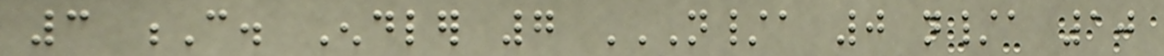3 C. Endler 7 N/A 0 N/A 10
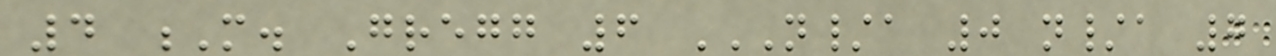4 M. Gregg 6 N/A 0 N/A 7
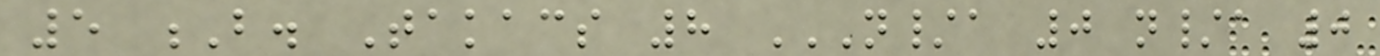5 B. Takacs 8 N/A 0 N/A 0
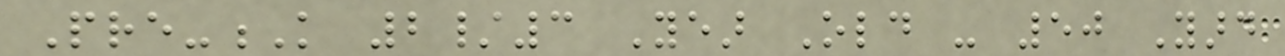Pre-K 2/3 Year Old - 50 Yard
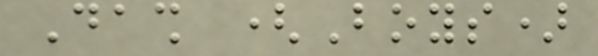Dash (Boys)
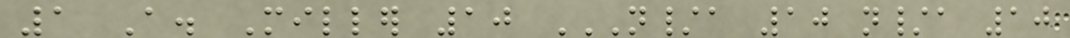1 A. Miller 10 N/A 10 N/A 10
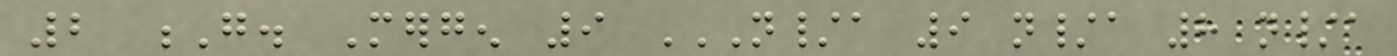2 G. Mergen 9 N/A 9 N/A 8 N/A
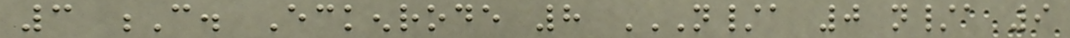3 C. Eckenrode 8 N/A 0 N/A 9
